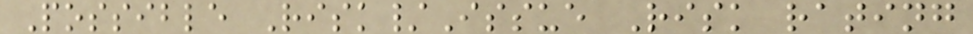Possible Risk/Issue Risk rating
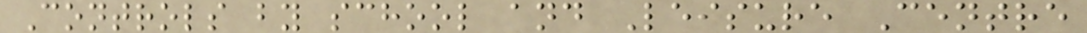Controls by school and Leisure Centre
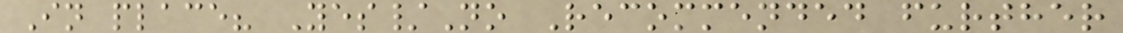In place? Yes/No Recommended further
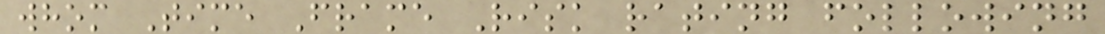whom Time Frame Risk rating following
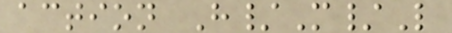action H/M/L
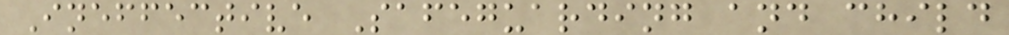Ineffective Safeguarding and child
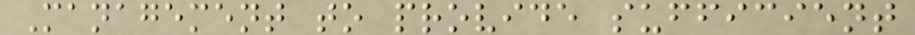Management to provide sufficient
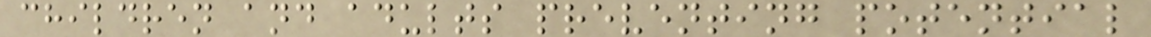children and adults preventing potential
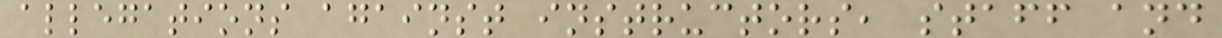allegations against instructors, staff and
